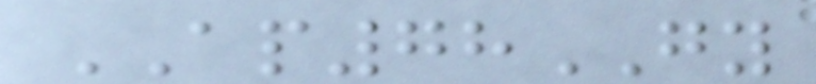AP78GY
